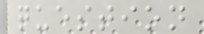question
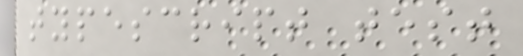typescript test
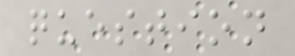question
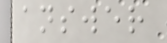answer
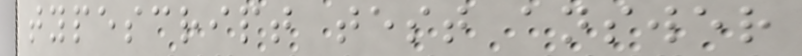typescript test answer
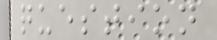question
